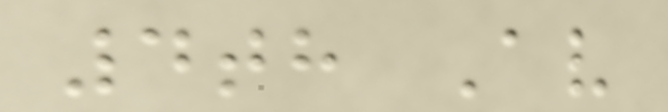4th Av
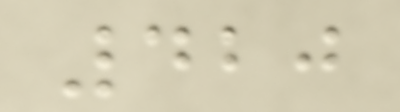420
